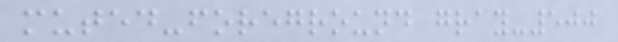muted-foreground gray-500
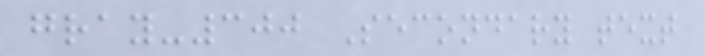gray-300 Secondary text
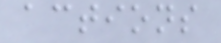actions
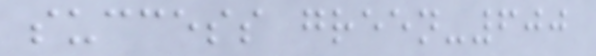success green-600
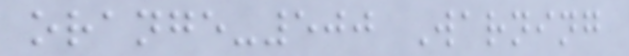orange-500 Warning
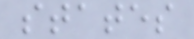states
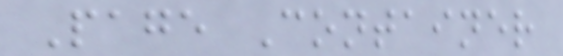Page Container
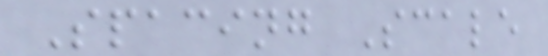Spacing Scale
